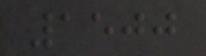1500
